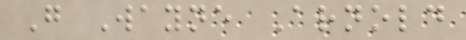G Wayne Arnold
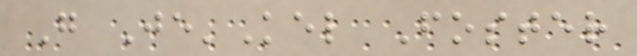G Je'Kel Foster
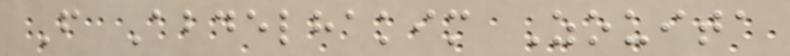F Abdelhakim Zouita
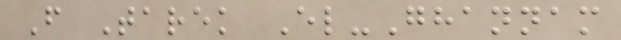F Tarek El-Ghannam
